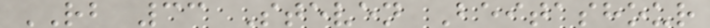RB 33 Steven Beitashour
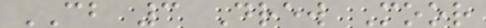CB 3 Drew Moor
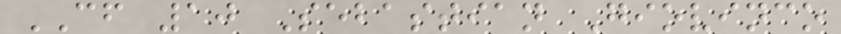CF 10 Sebastian Giovinco
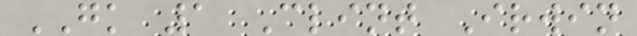GK 1 Clint Irwin
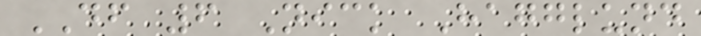DF 6 Nick Hagglund
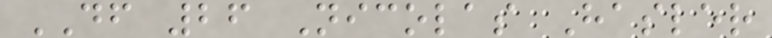DF 26 Nicolas Hasler
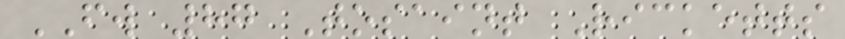FW 87 Tosaint Ricketts
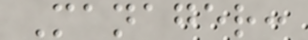Manager:
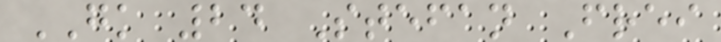GK 24 Stefan Frei
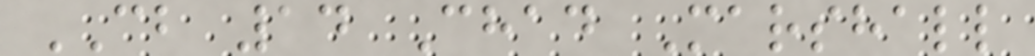CB 14 Chad Marshall
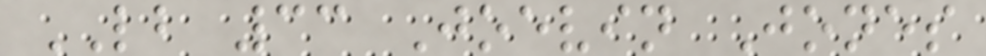LB 33 Joevin Jones
